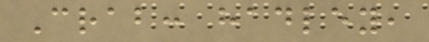Crab: hadley,
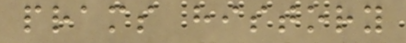prams history
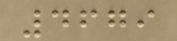4679
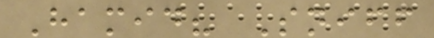Hamid? Sniff
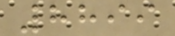8899
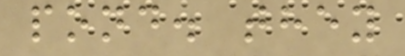pond. they
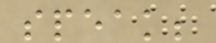speak;
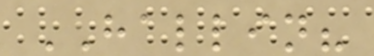HALLIN?
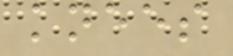knees
